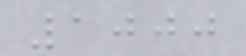1000
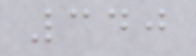340
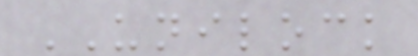UNILOCK
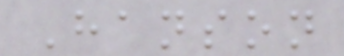Hanson
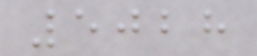5028
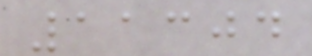11304
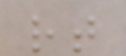rt
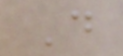D
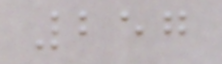257
